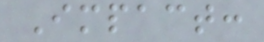Impact:
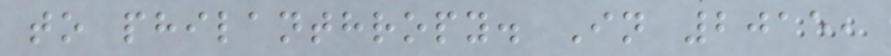to philanthropy. In 2015,
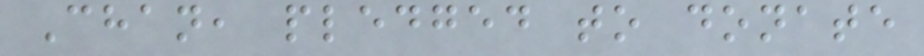Chan, pledged to donate
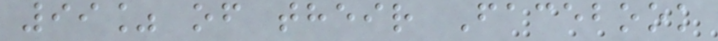99% of their Facebook
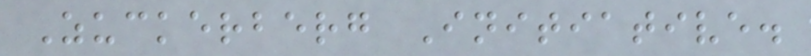Zuckerberg Initiative.
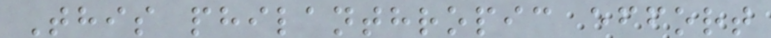This philanthropic effort
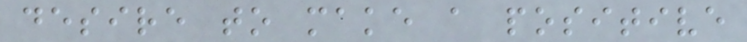desire to make a positive
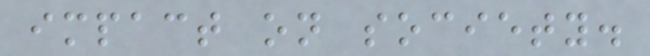impact on society.
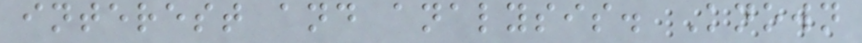interest and analysis. Known
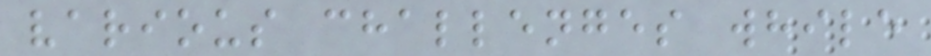various challenges while
